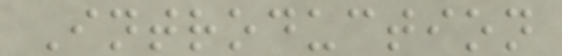Introduction
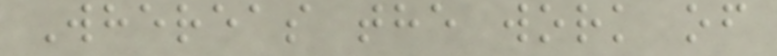Whereas the work of
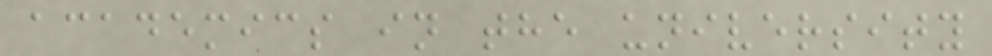academics in the university
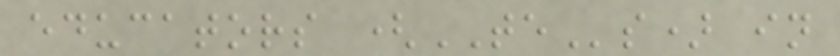educators (TEs) in
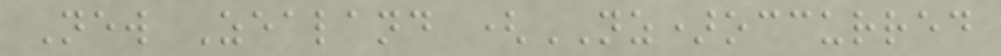New Zealand (NZ)occurred
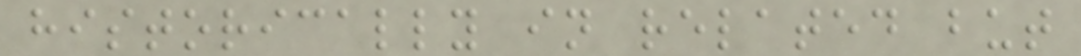historically in related but
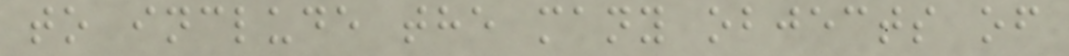to include the many objects of
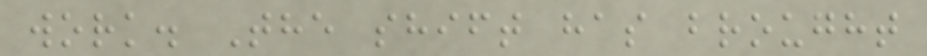work. The shift has brought
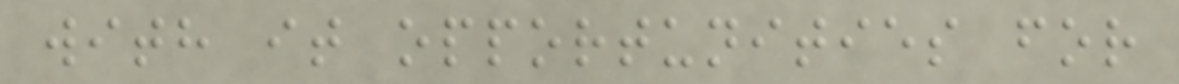with it opportunities for
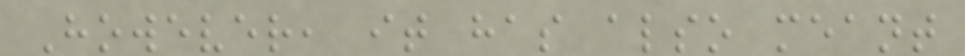However, it has also meant
